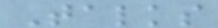Talks
